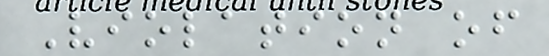Violation of
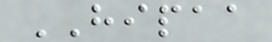HIPAA
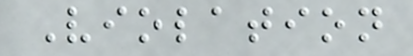Violation
